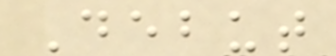Debut
